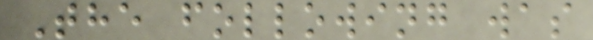The following was
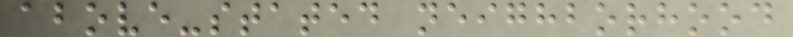above-stated neighborhood
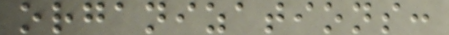organizations:
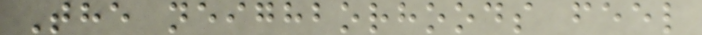The neighborhoods feel
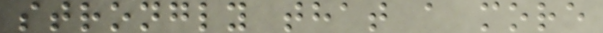strongly that a more
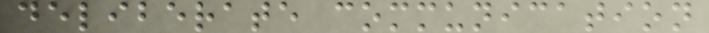deliberate communication
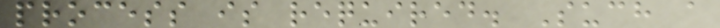process is required. Such a
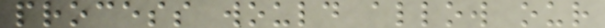process would allow our
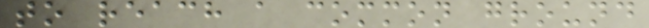to reach a common ground
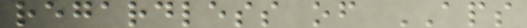regardless of APS
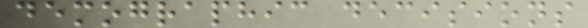demographic decisions
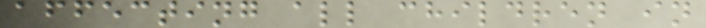affecting all children in
